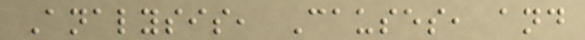Analysis, Causes, and
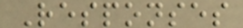Responses
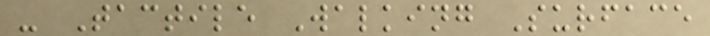- Tactile Walking Surface
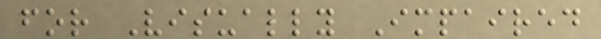for Visually Impaired
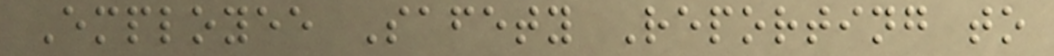Employee Safety Reporting to
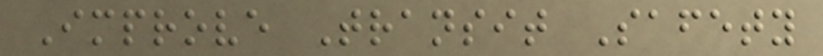Improve Transit Safety
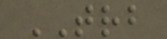TRB
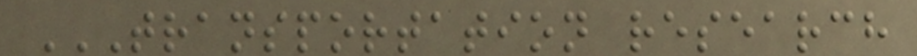TRANSPORTATION RESEARCH
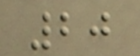20
